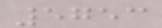5753
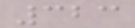323
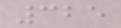325
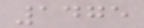1475
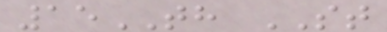15TH ST
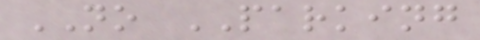NO PARKING
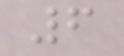6
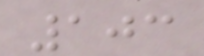103
